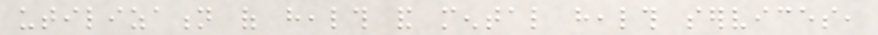utilization of health and mental health services,
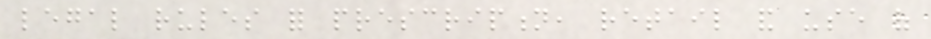legal rules for prescription, retail and use of
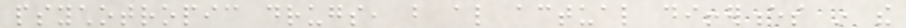psychotropic drugs, but also actual differences in the
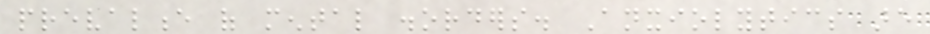prevalence of mental disorders. Anxiolytics are
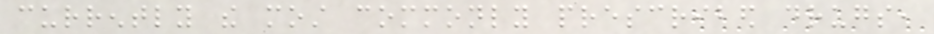currently the most commonly prescribed drugs,
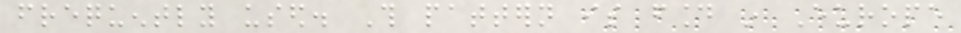frequently used. This pattern is found in Europe
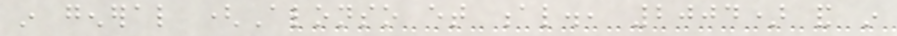in general (Alonso et al., 2004) and in
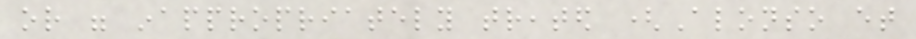or were inappropriately treated (Alonso et
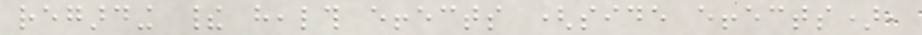regarding their health effects (side effects),
